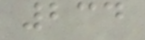234
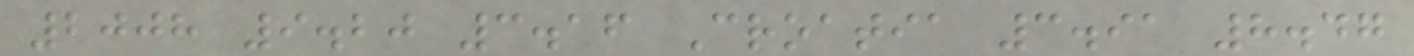2008 9.20 3.16 Croatia 3.91 8.47
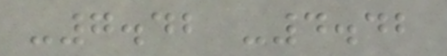-7.42 -4.42
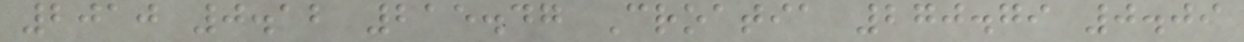2010 0.12 215.47 Croatia 270.79 0.09
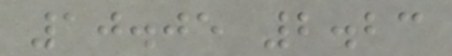10.05 2.23
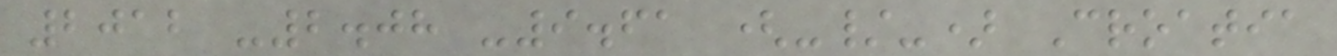2012 -2.08 -9.61 (-/-) Croatia
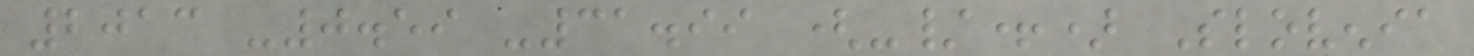2013 -0.59 -31.99 (-/+) Slovenia
